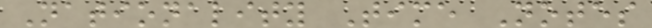Nationality Time Notes
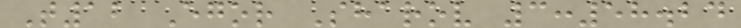T12 Egor Sharov 3:58.24
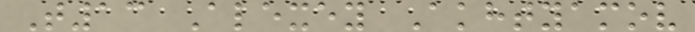T13 Alexey Akhtyamov
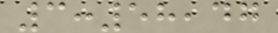3:58,47
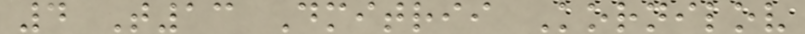4 T13 Dmitrii Kornilov
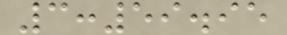3:59.95
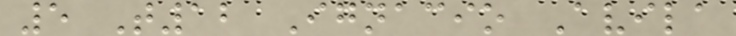5 T12 Ignacio Avila
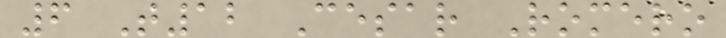6 T12 Cesar Romero
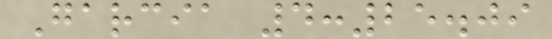Garcia 4:25.09
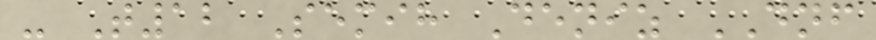- T12 Semih Deniz DNF
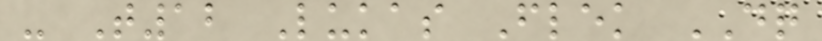- T12 Lukas Flek DQ
